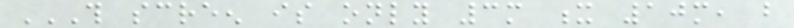THIS SCREEN IS ONLY 3M X 10M, BUT
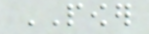POWER
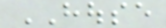HOUSE
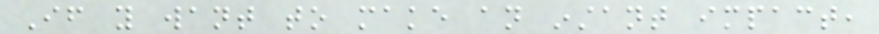If you want to make an instant impact,
